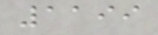1199
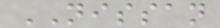NISSAN
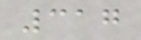317
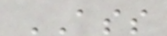ASS
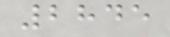2845
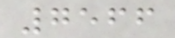7566
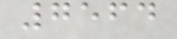7564
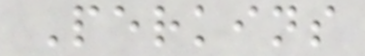Perkins
